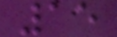15
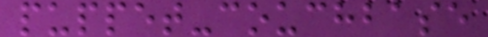puppet-couchbase
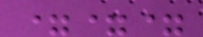===
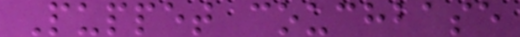Puppet couchbase
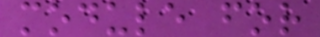module for
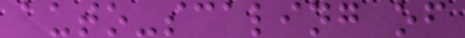auto-scaling of
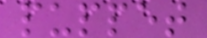puppet
